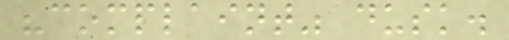"complaint" dusk.
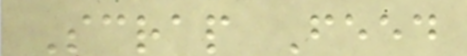Scrap Feed
